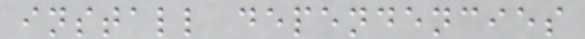install dependencies
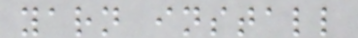yarn install
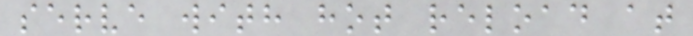serve with hot reload at
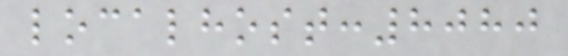localhost:8080
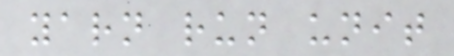yarn run unit
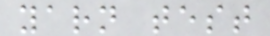yarn test
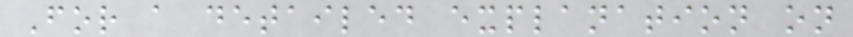For a detailed explanation on
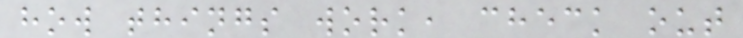how things work, check out
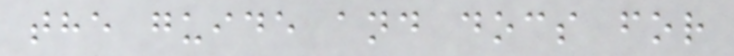the guide and docs for
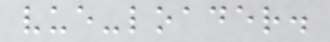vue-loader.
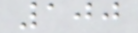100
